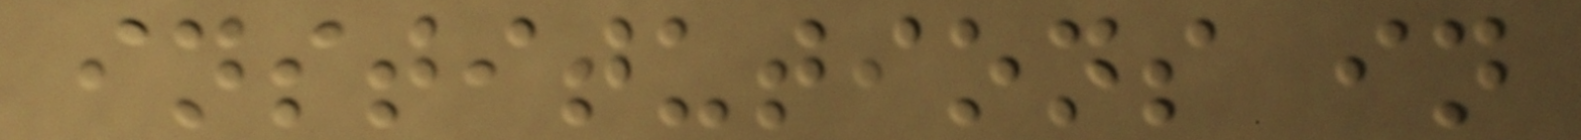institutions in
